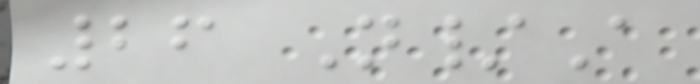26 N/A
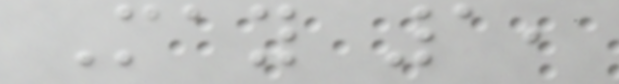May 1,
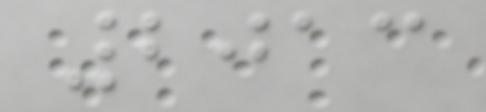2013
